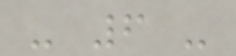- 6 -
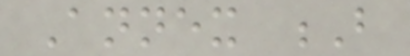Annex B
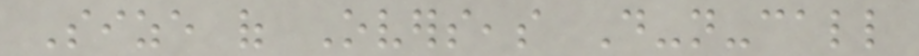Size of Overseas Do-not-call
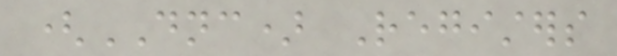(DNC) Registers
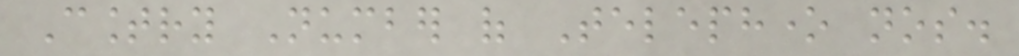Country Number of Telephone nos.
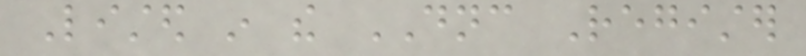Listed in the DNC Register
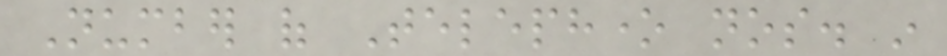Number of Telephone nos. in
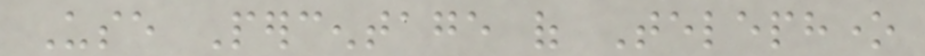Use Percentage of Telephone
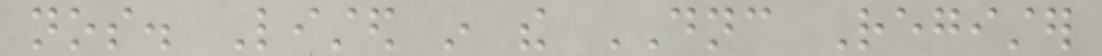nos. Listed in the DNC Register
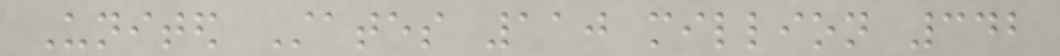United States 110 million 342
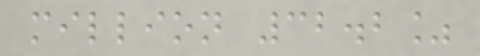million 32.2%
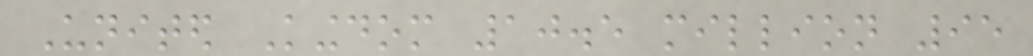United Kingdom 10.5 million 95
